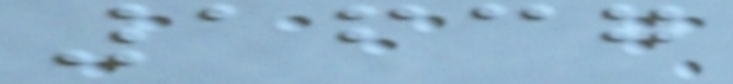1637
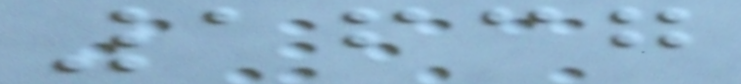1637
